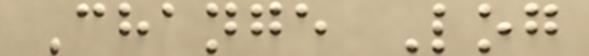Change Log
